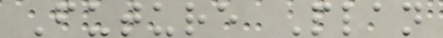Future Plan
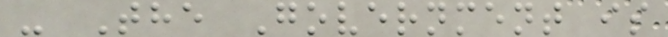- The Government is
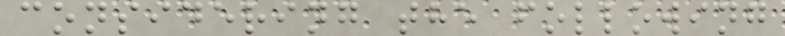considering the following
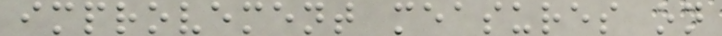improvement measures on
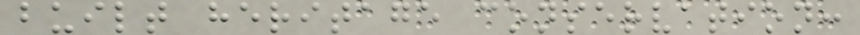built heritage conservation:
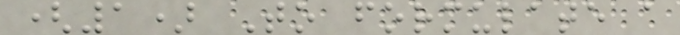(1) To formulate a
